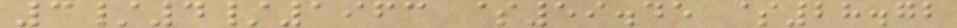3/4/1963 $59.45 $28.72
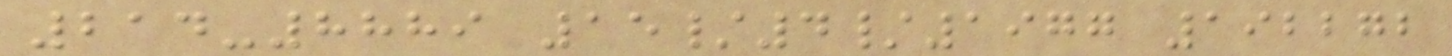214-8889 15/4/1977 192272
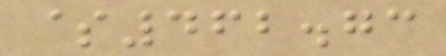$462.73
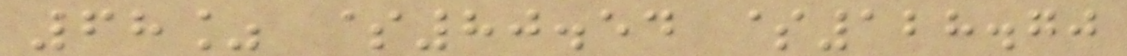68% $80.54 $128.70
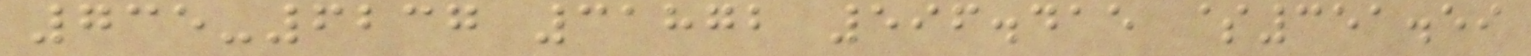735-6237 31872 596.415 $351.59
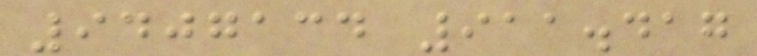9407134 911.417
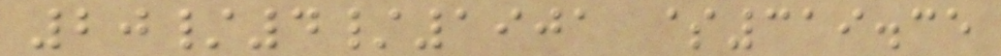20/4/1901 $319.35
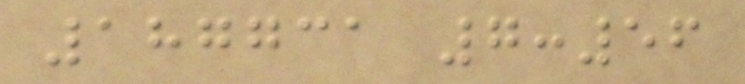187731 7:56
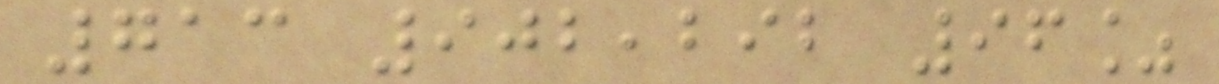713 902,292 96%
